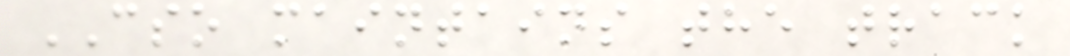CSO maintains the track
